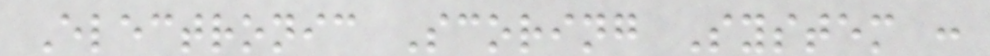Electronic Scoring System :
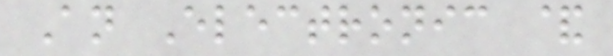An Electronic &
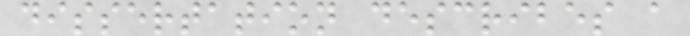dissertation describes a
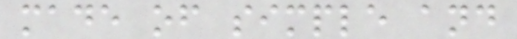made of simple and
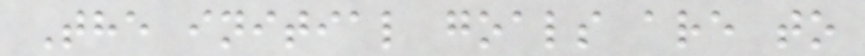The initial goals are to
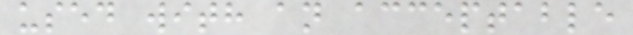used with an acceptable
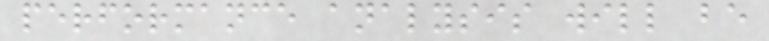performance analysis will be
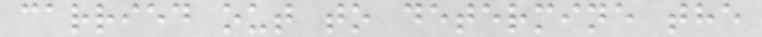carried out to determine the
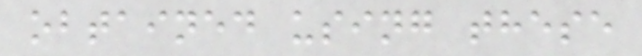obtained using these
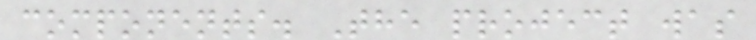components. The project was
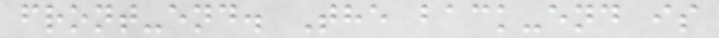front-end. The back-end is
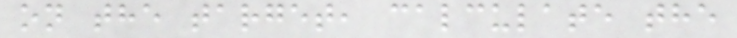on the target, calculate the
